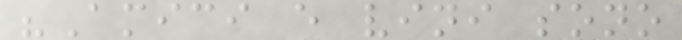"Amici e vini sono
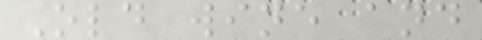Old wine and
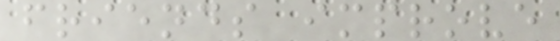friends improve
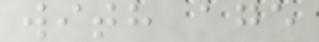with age
